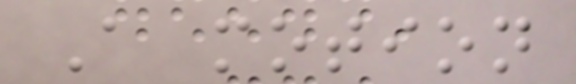A motion
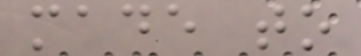made to
